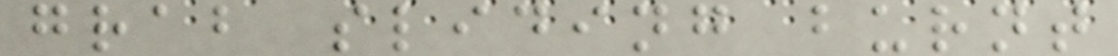grab sliding burnt
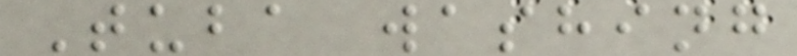Tuba washing
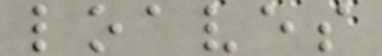loaves
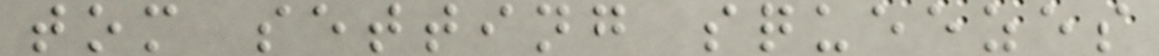tom setting squeezes
